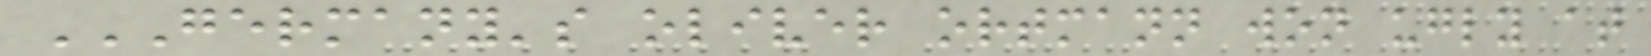GERMANY'S OLIVER ORTMANN WON UGLY AT
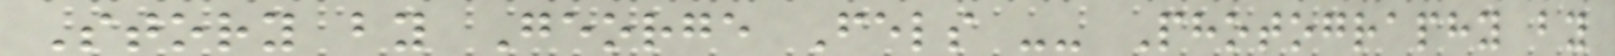Story by George Fels -- Photography by
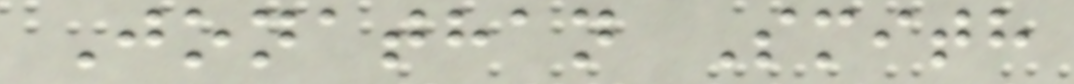Jonathan Smith
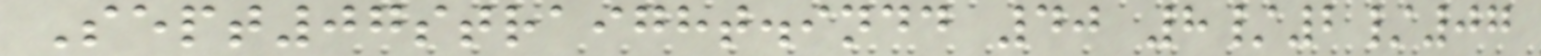Sept07straight.indd 40 8/2/07
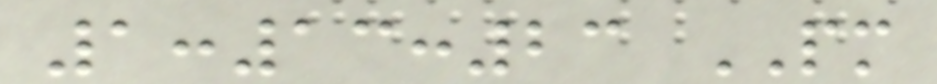1:13:23 PM
